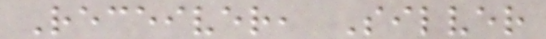Receiver, Silver
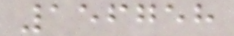156758
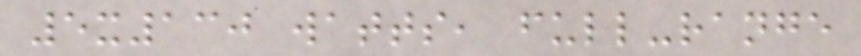5x130 watts, full-range
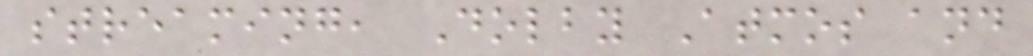streaming, Dolby Atmos and
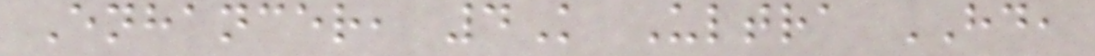Enhancer, 4K Ultra HD,
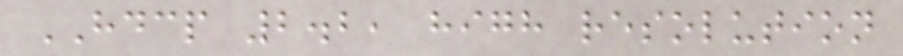HDCP 2.2, high resolution
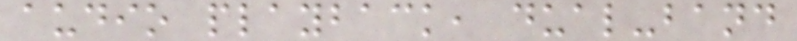audio playback, dual-band
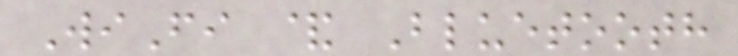WiFi & Bluetooth
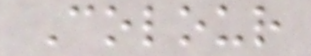Colour
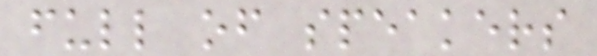full of speakers
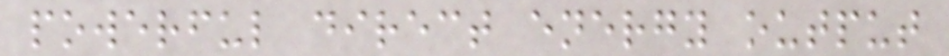powerful direct energy output
